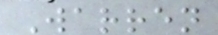Warren
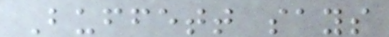Buffett says
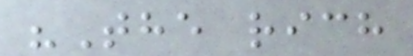"The rich
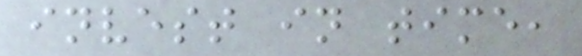invest in time,
